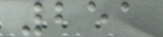251
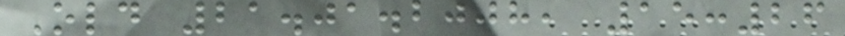Old 21.01.2008, 15:26
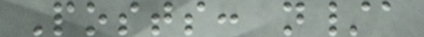Posts: n/a
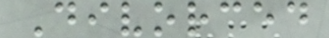Divorced
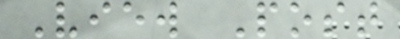View Post
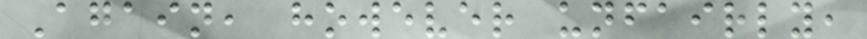Again, however unfairly,
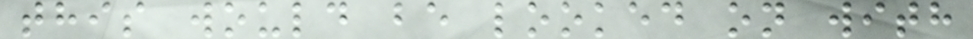this would be looked on with
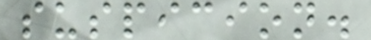suspicion.
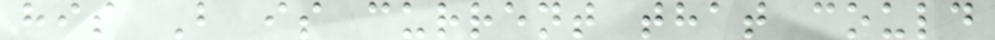his B is current that could
